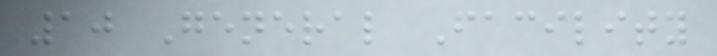10 General Facility
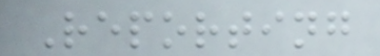Reporting
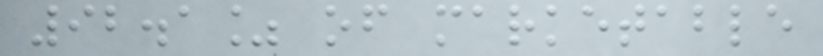92.1% of marketable
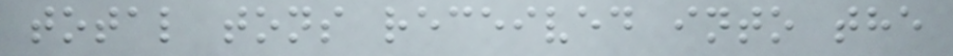total tons received into the
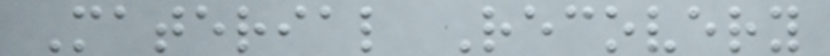Material Recovery
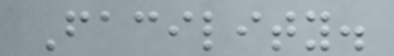Facility.
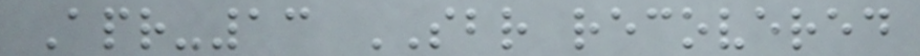Apr-13 SBR recovered
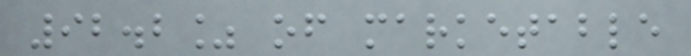92.2% of marketable
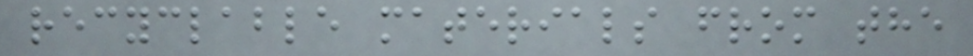recyclable materials from the
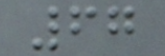67
